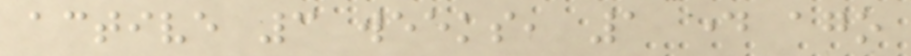active 3 weeks, 1 day ago
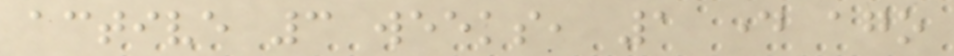active 3 weeks, 1 day ago
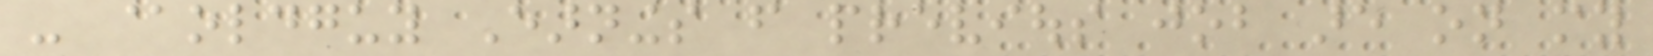- @oldguy Earnings from previous job are on my
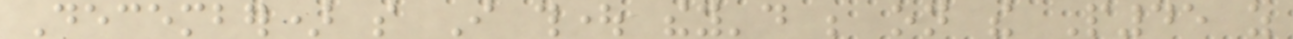December) so I thought they'd be on the P45 as
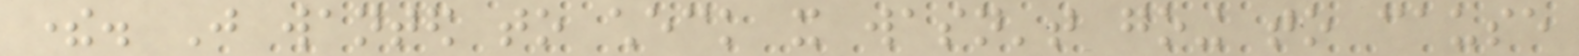there. Just wanted to check it wasn't going to cause
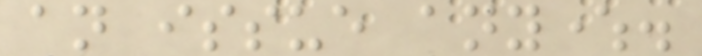an issue anywhere.
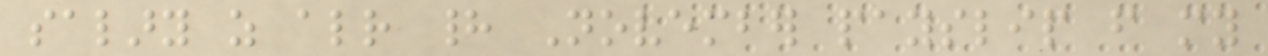salary as already had November payslip from my
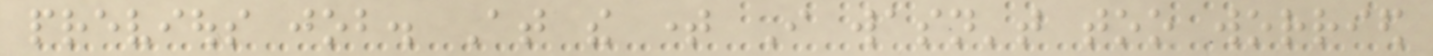previous job. At the time I wasn't too worried
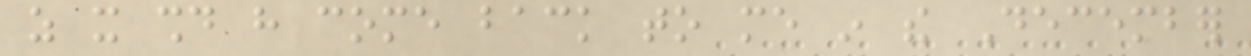as it should have come back to me in the December
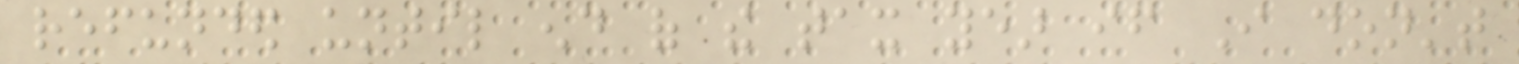refunded until end of the tax year if I don't
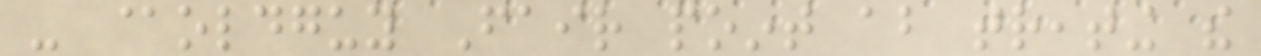- @oldguy Fair point about treating the
